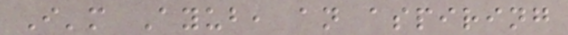I'm Ayub, an aspiring
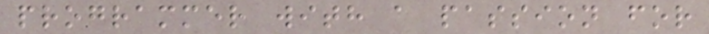programmer with a passion for
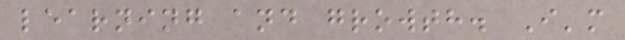learning and growth. I'm
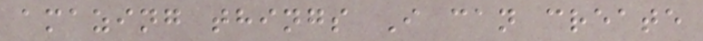amazing things I can create
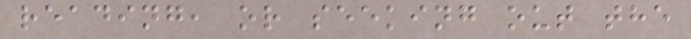reading, or seeking out the
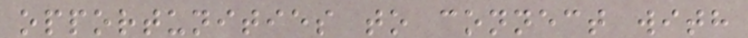opportunities to connect with
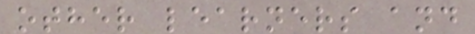other learners and
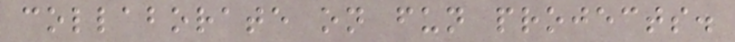collaborate on fun projects.
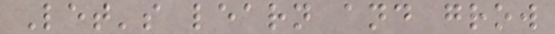Let's learn and grow
